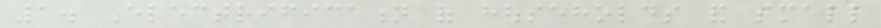1. Electrification of households and small
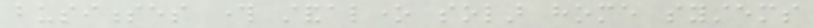businesses through standalone solar home systems
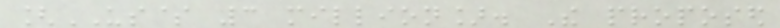[US$ 3 million]. The proposed
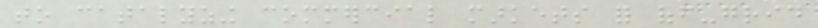to catalyzing commercial markets for off-grid
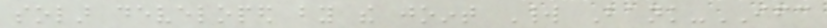solar developed by the joint World Bank-IFC
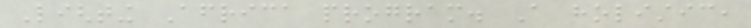Lighting Africa program. A holistic,
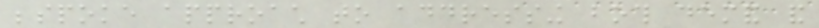bespoke approach to addressing both demand and
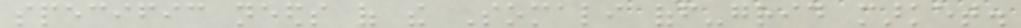specific needs of the Somali off-grid market.
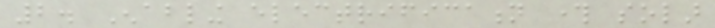2. Enabling electrification through solar
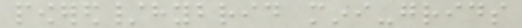powered/hybrid mini-grids
